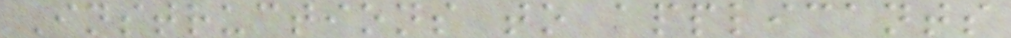Instructions to applicants
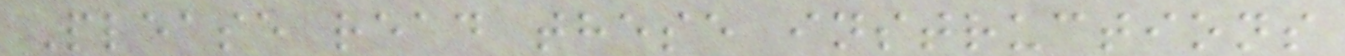Please read these instructions
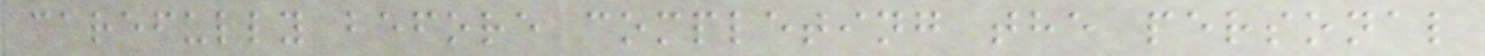carefully before completing the personal
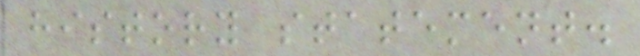history statement.
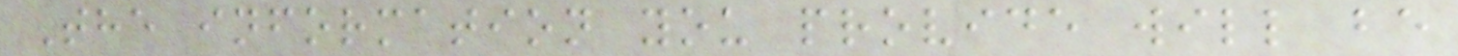The information you provide will be
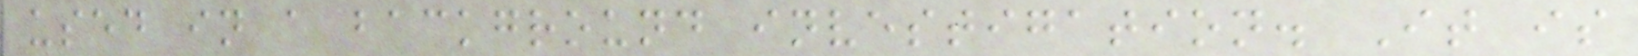used in a background investigation. It is
